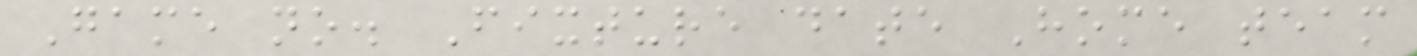Game no. Fixture date Home team
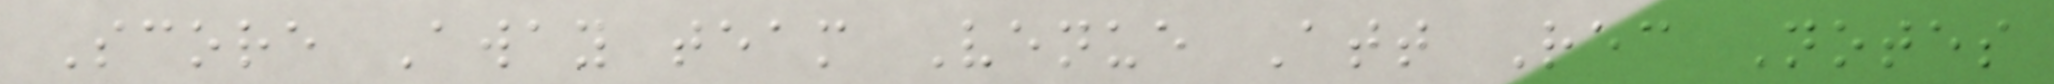Score Away team Venue Att Rec Notes
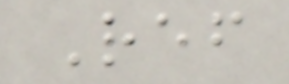Ref
